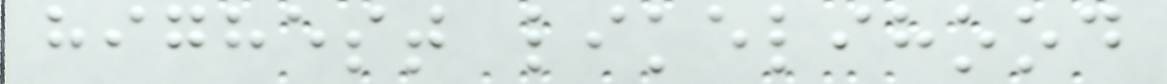highest likelihood
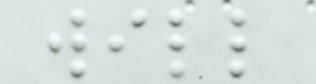will
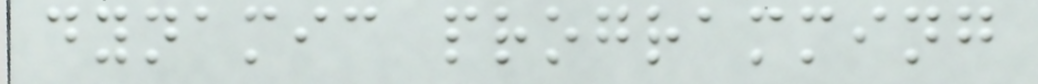dynamic programming
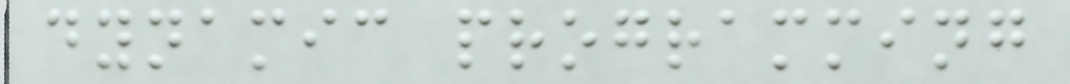dynamic programming
